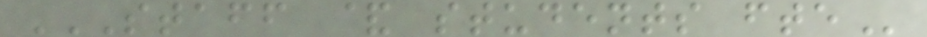STAFF & STUDENTS FTE
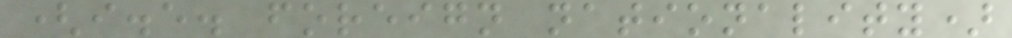(i.e. foreign nationality)
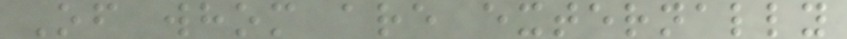Of whom are externally
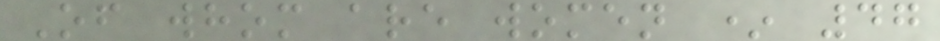Of whom are women * 47
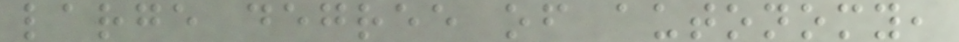large degree of autonomy,
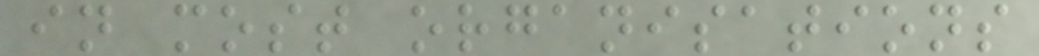in most organisations
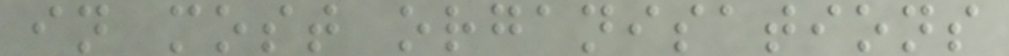in most organisations
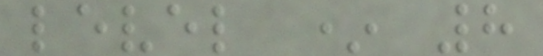level * 8
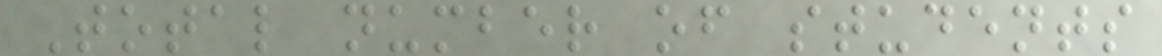Total number of students
